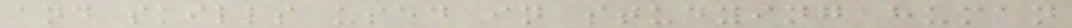and skills used in studying human
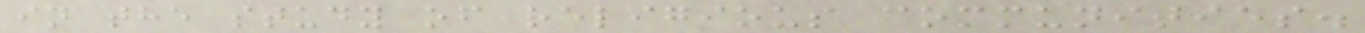in the study of religious communities.
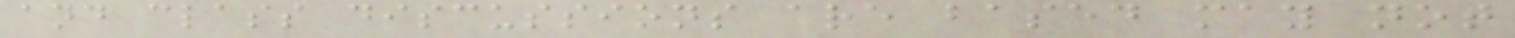and class discussions are based may not
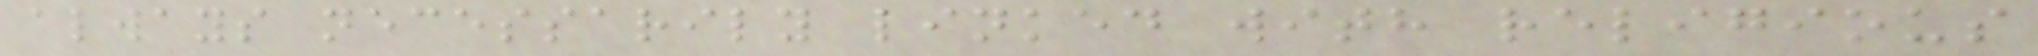always necessarily linked with religious
